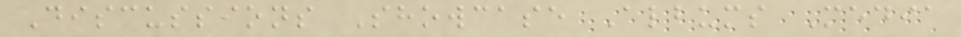Discussions Showcase Albums Media
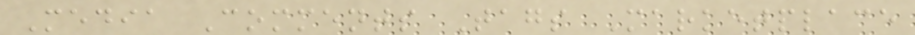Media Comments Tags Marketplace
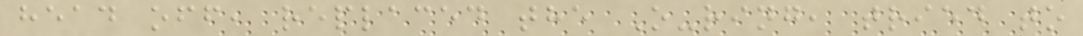head off, replaced the O-ring, tried to
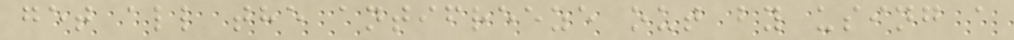get all the antifreeze out by using a
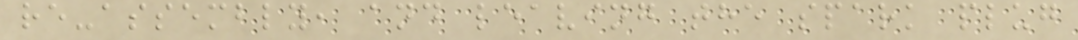re-assembly, and leaving the spark plug
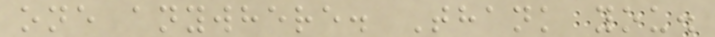one anywhere. Thank you.
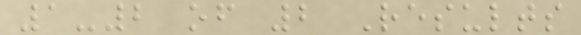1-2 of 2 Results
